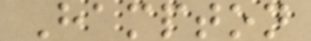Hampton
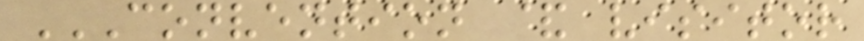CONVENTION & VISITOR
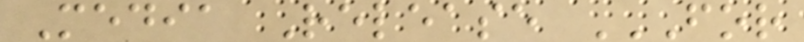Media Release FOR
